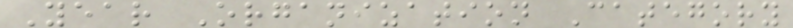Year Organization Category
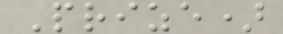Prize)
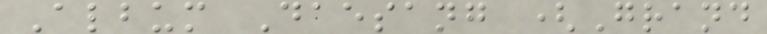Album Daesang (Grand
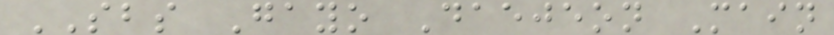SBS Gayo Daejeon Main
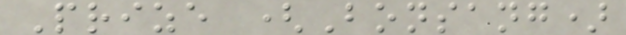Prize (Bonsang)
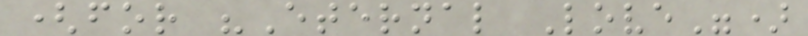(for "Eternal Love")
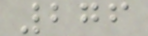276
